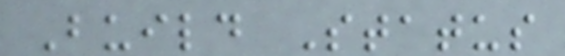Build Status
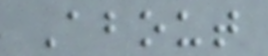About
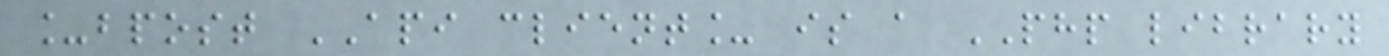_bpost API client_ is a PHP library
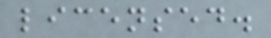licensed.
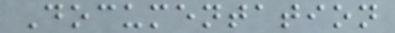Documentation
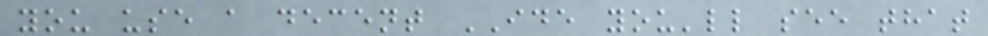you use a decent IDE you'll see that
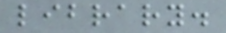library.
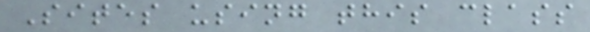Sites using this class
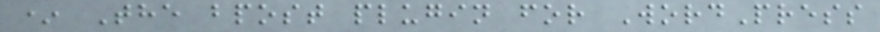* The bpost plugin for WordPress
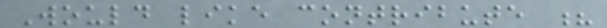Would like contribute ?
